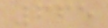665
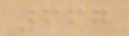667
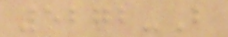5272-B
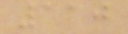110
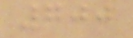700
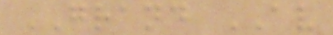GRAND AV
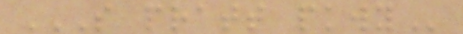S PRATT PKWY
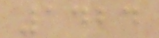1424
